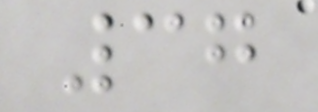37
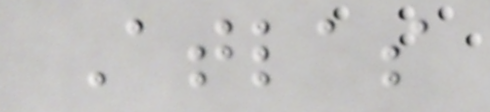Atlas
